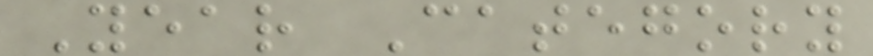Year Category
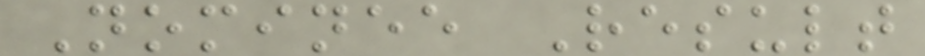Nominee Result
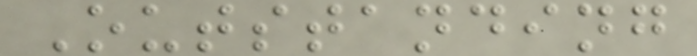Outstanding
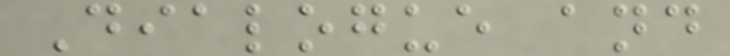Dialogue and
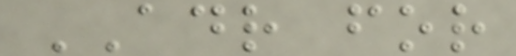ADR for
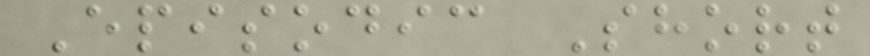Episodic Short
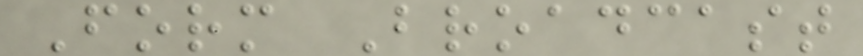Form Broadcast
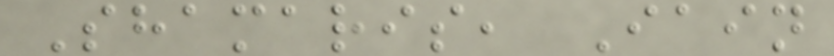Shamaris, Iain
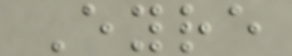Eyre
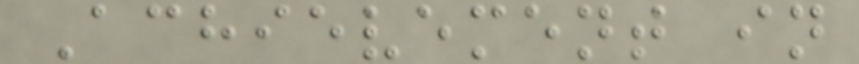Achievement in
